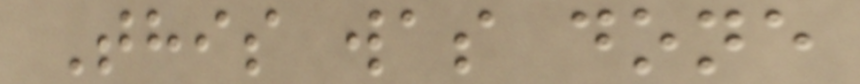This was done
